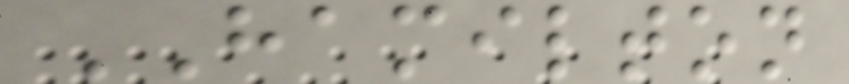HAMILTON
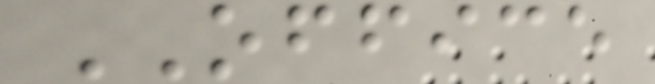OFFICE
